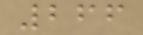266
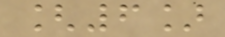[6]
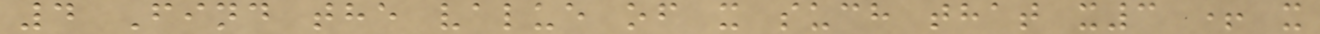4 Find the value of x such that x3 + x
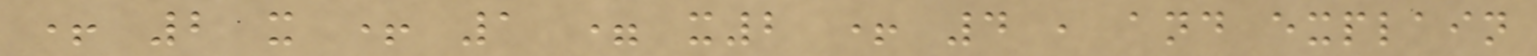+ 2 x + 1 = x2 + 4 , and explain
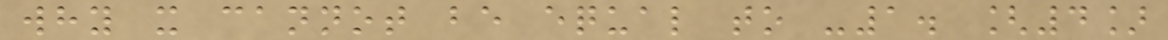why x cannot be equal to -1. [4]
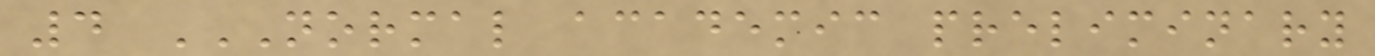4 NORMAL ACADEMIC PRELIMINARY
